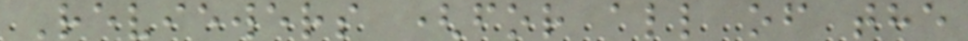Reviewers (for all of the
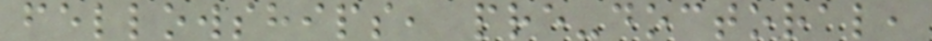fellowships, pre-doctoral,
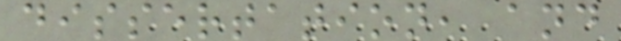dissertation, and
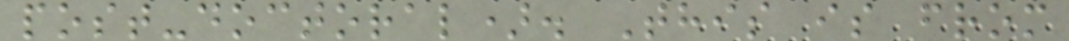post-doctoral). This is from
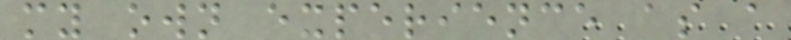my own experience as a
